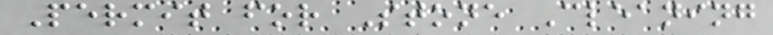Permit for Stone Cleaning
